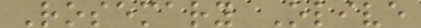Rosemary Olive
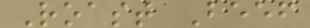Roast Beef
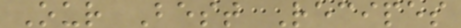Our Best Recipes
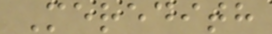Meredith
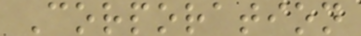Corporation
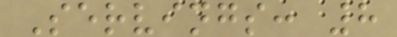Servings: 8
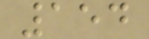154
